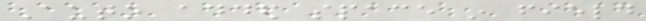Auto added space in field
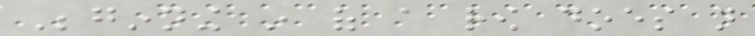Beginning in of a row does not
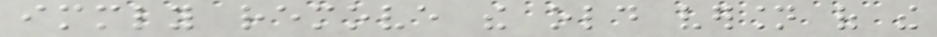immediately remove the old version of the
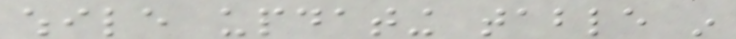while updating table in
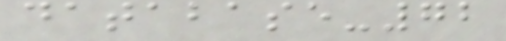database-72
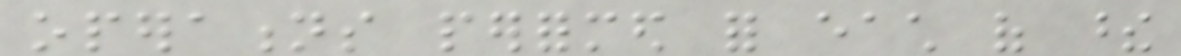operations performed for each of these
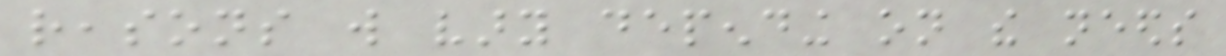reasons will vary depending on the needs
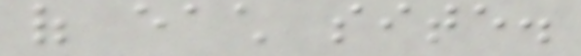of each site.
